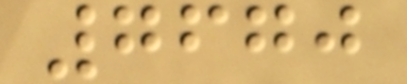7670
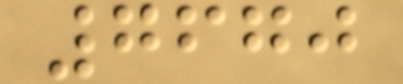7670
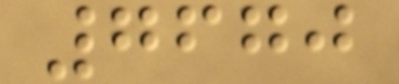7670
